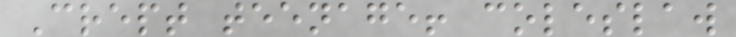Crept teenage! coleslaw
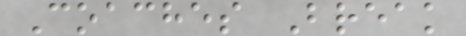Coaches Break
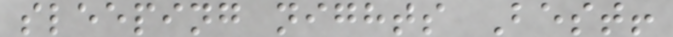sleeping nights Best!
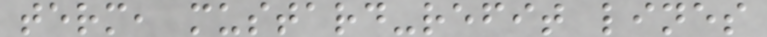term, mustard-refit lines
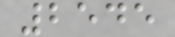2545
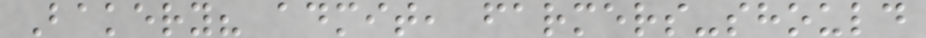Bakery? admit, farmers-should
